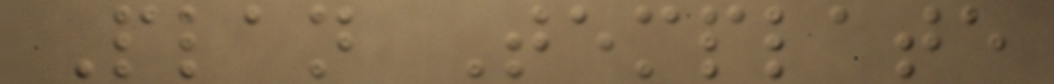Plan Template
